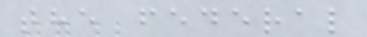the federal
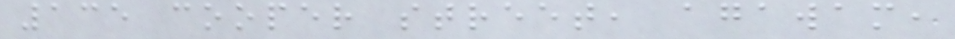135 cooper street, agawam,
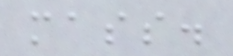mass.
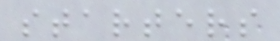starters
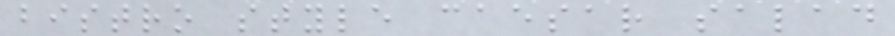bistro style caesar salad
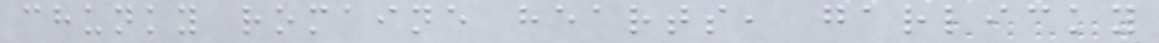chunky romaine hearts, garlicky
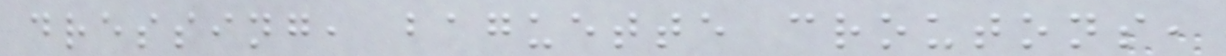dressing, baguette croutons,
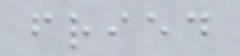fried
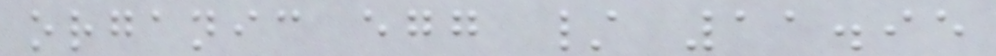organic egg / 11.95
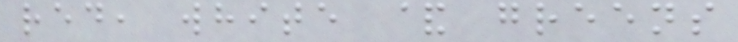red, white & greens
